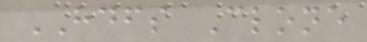HDFS Clone
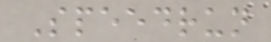Speedrun
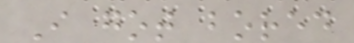I got bored
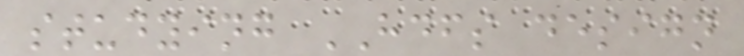studying HDFS design
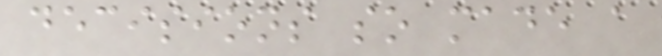decisions so made a
